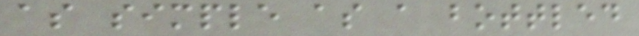as simple as a bottled
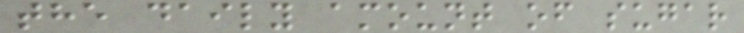the daily amount of sugar
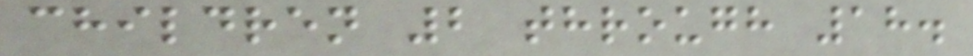children 2 through 18.
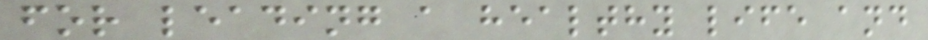for leading a healthy life and
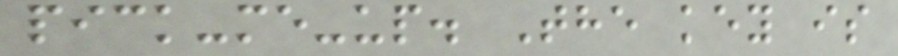pick-me-up. The key is
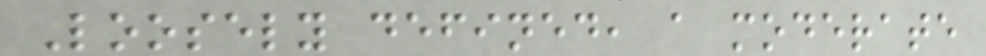Loosely defined, a moderate
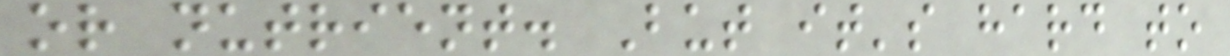or nutrient. But it's hard to
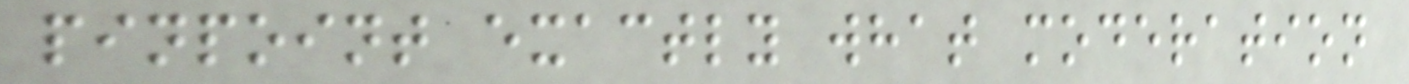pinpoint exactly what moderation
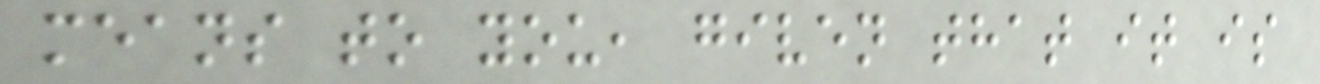means to you, given that it is
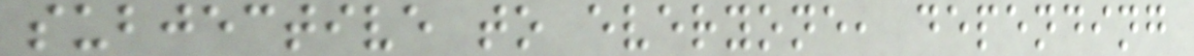subjective to everyone, depending
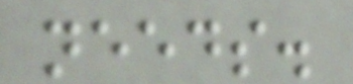needs.
